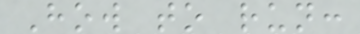How to run:
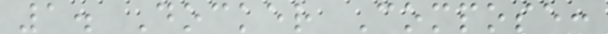1. Docker Compose:
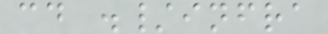cd ./infra
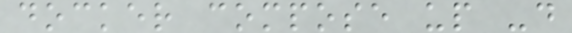docker compose up -d
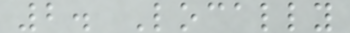2. Locally
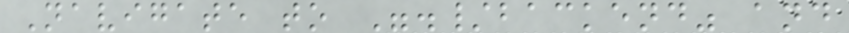Navigate to "./backend" and
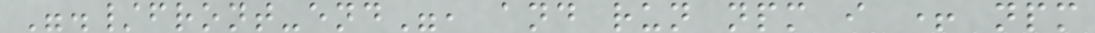"./front-end", and run npm i + npm
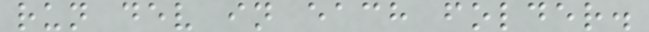run dev in each folder.
